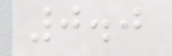0.0
